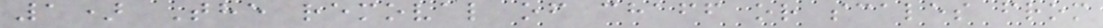1) The removal of chaff or scales from
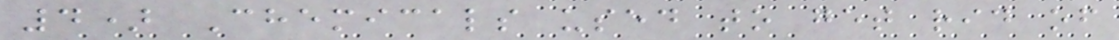4) Chemicals used to get rid of
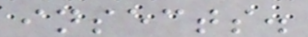insects.
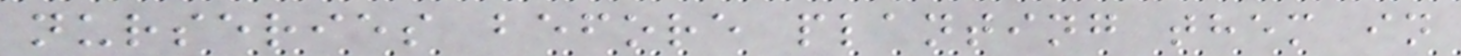nurseries before planting them in
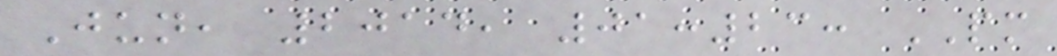Jun, 2014, 01:23: PM
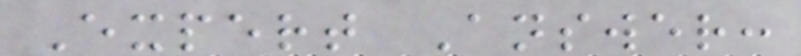Expert Answer:
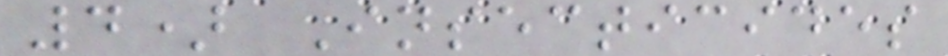4) Insecticides
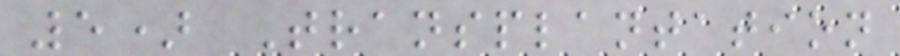5) Transplantation
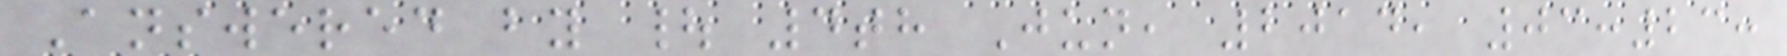Answered by | 4th Jun, 2014, 03:23:
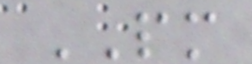PM
